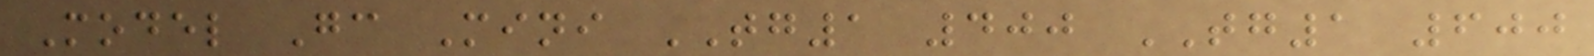Model Gc Mini TG1 400 TG1 600
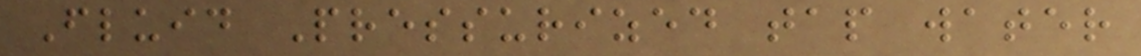Fluid Pressurized tap water
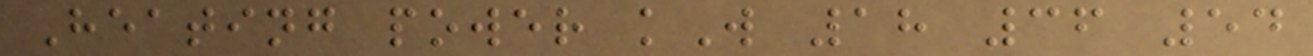Heating power kW 18 36 54
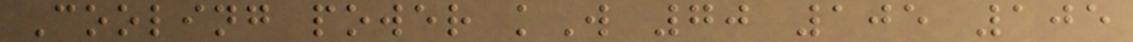Cooling power kW 70 105 105
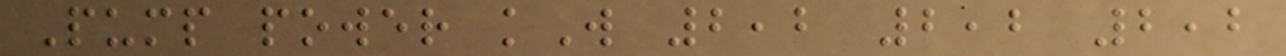Pump power kW 2,2 2,2 2,2
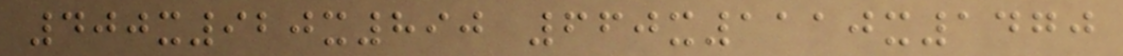400x920x890 660x1110x1470
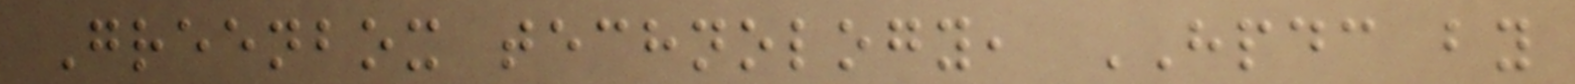Greenbox technology, HPDC by
